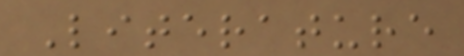Literature
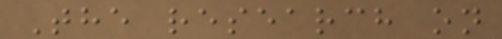The research on
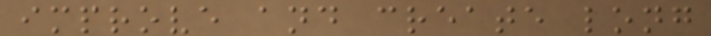improve and create long
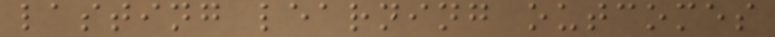lasting learning outcomes
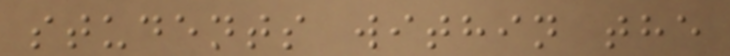students within the
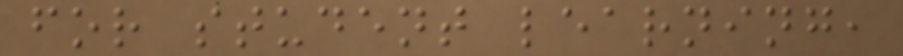for student learning,
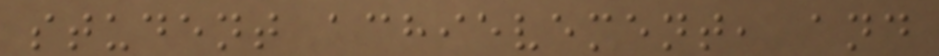student achievement, and
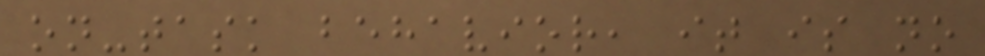on-task behavior, it is no
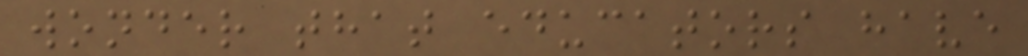wonder that educators have
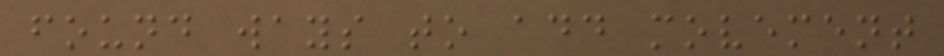found ways to add movement
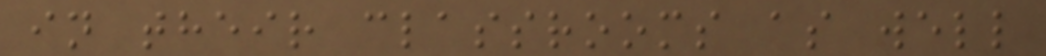in their classrooms as well
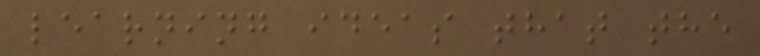learning ideas that the
